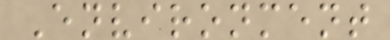Environment
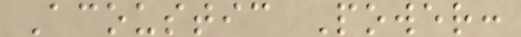Acoustic Power:
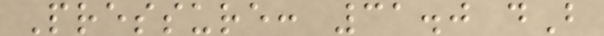Pressure: 31.0 dB
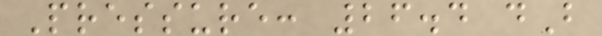Pressure: 26.4 dB
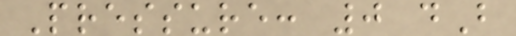Pressure: 0 dB
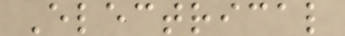Electrical
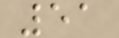51
